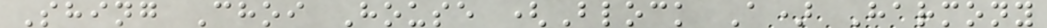Shing Choi House (Block A) Harmony
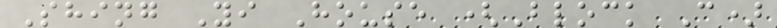Shing Yi House (Block C)
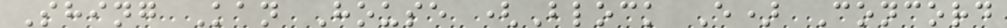Shing Kan House (Block E) Concord
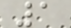1
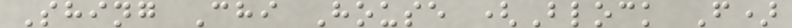Shing Chi House (Block F)
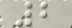2
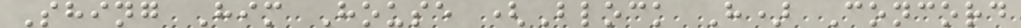Shing Him House (Block H) Concord
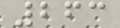263
